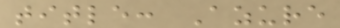title: Azure
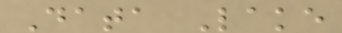Data Lake
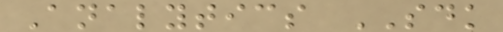Analytics SDK
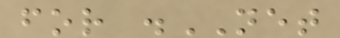for .NET
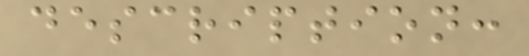description:
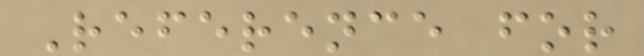Reference for
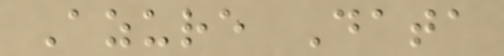Azure Data
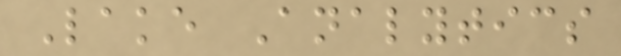Lake Analytics
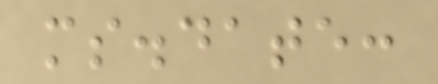ms.date:
